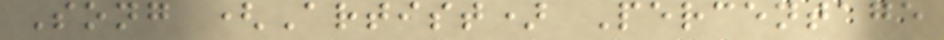Song (Artist) Percentage
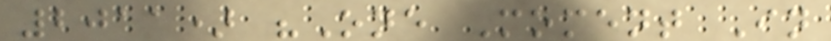2011) "One Moment In
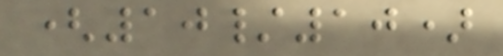(10/10)
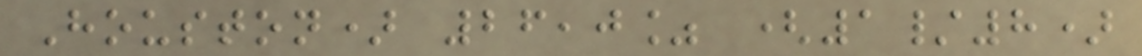Houston) 26,0% (1/8)
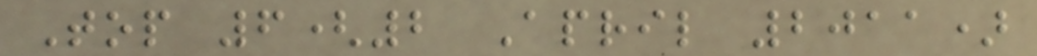Top 6(2 April 2011)
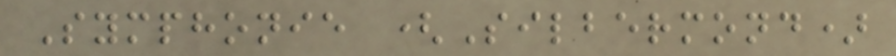Symphonie (Silbermond)
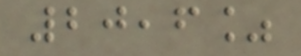20,6%
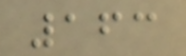163
